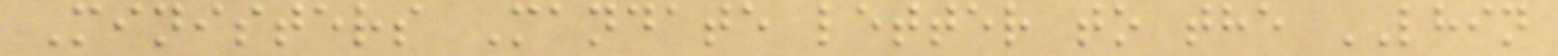Ministers Mandate letter to the LHIN
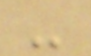-
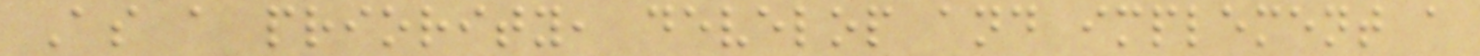As a priority, develop and implement a
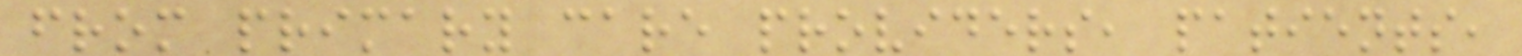from primary care providers, patients,
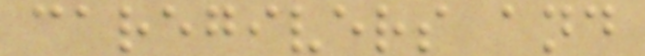caregivers and
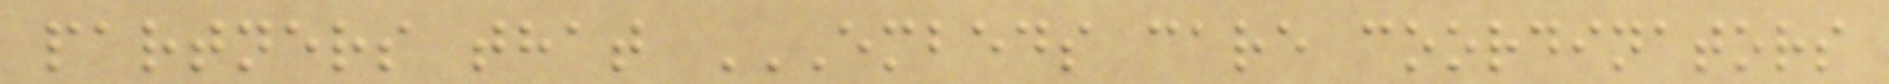partners that EMBEDS CARE COORDINATORS
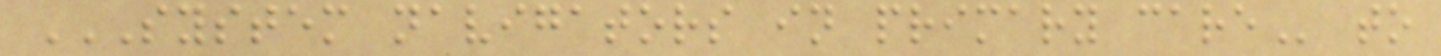SYSTEM NAVIGATORS IN PRIMARY CARE to
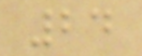24
